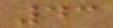43
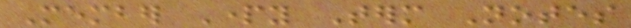Member Party Term Notes
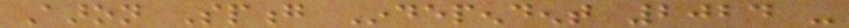Aaron Spong Independent 2024 -
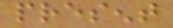present
